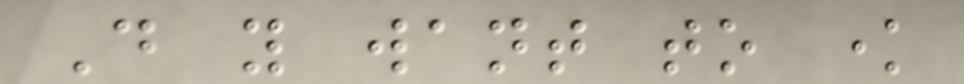Do you want to know
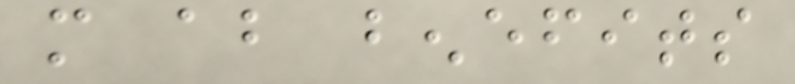more about benefits
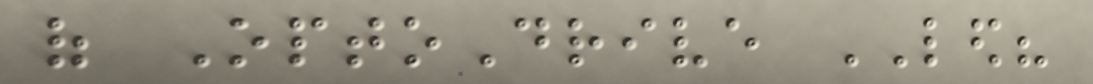of OptoDrive LED?
